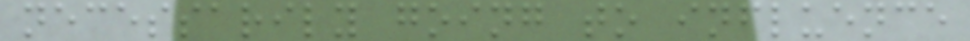necessarily going to influence
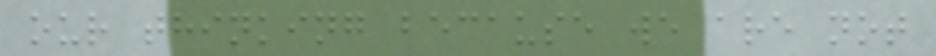our thinking because we are not
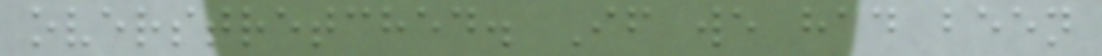overstretched. If we had been
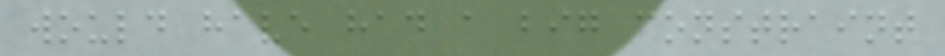would have had a big constraint
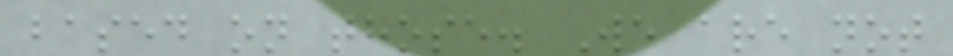based on those. We are not
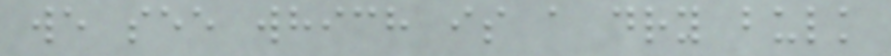we see which is a dry bulk
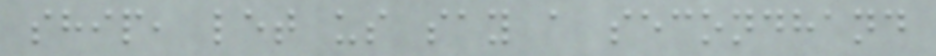ship, let us say a secondhand
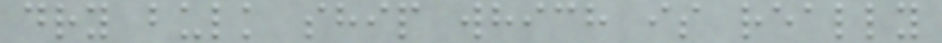dry bulk ship which is really
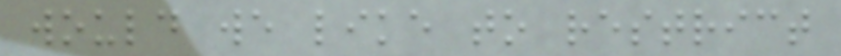would we like to restrict
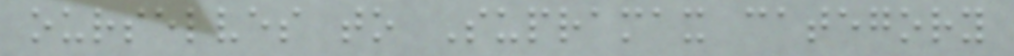ourselves to Supramax category
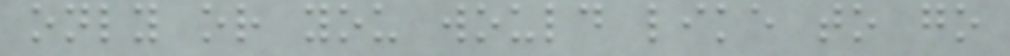only or you would like to go
